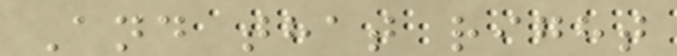And that right
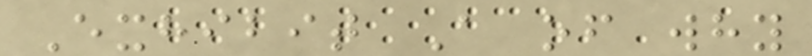Exhibit A of why
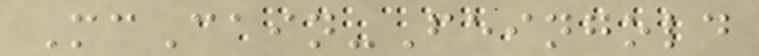McCain-Feingold
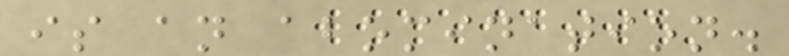is an abomination.
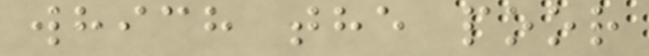which the poor
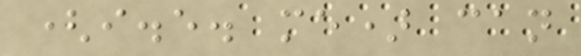(i.e. me) can
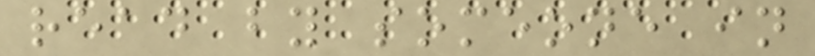read by someone in
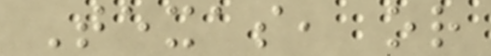Texas, or
